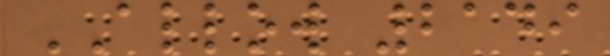ALLOW 2149
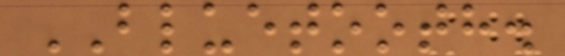BLUETOOTH.
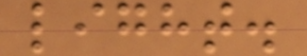light.
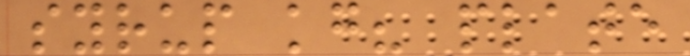syrup kg? plate
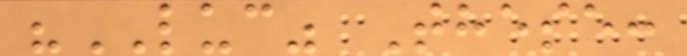"LUC" These:
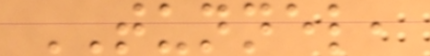TUNNEL,
